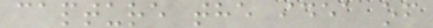capture the idea of
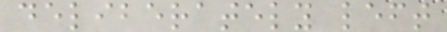deliberately left
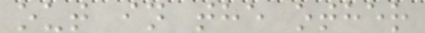out in the other
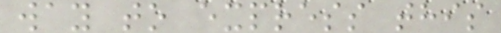way to express this
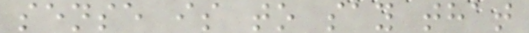sense is to say that
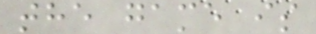the game is
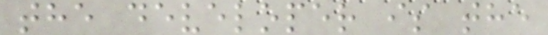the developer is the
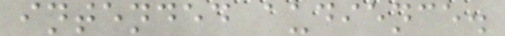intended audience.
